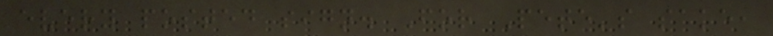every posted sign. For Pete's sake,
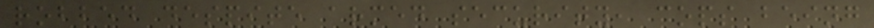robbed despite armed security, cops being
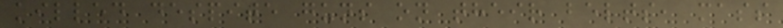killed despite guns on their belts, mass
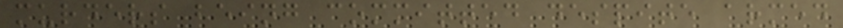murders being committed despite armed
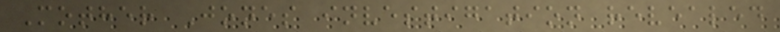Mother Jones investigation revealed
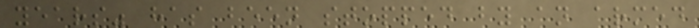years" has been stopped by an armed
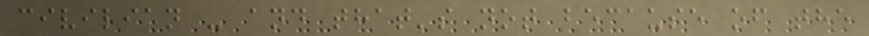civilian - and that's not because of the
